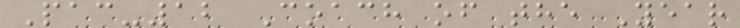Pac-12 Coach of the Year
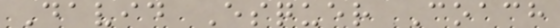David Esquer Coach
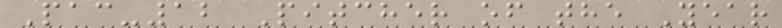Pac-12 Pitcher of the Year
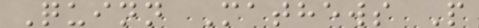Quinn Mathews P
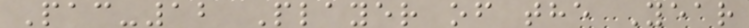Pac-12 Player of the Year
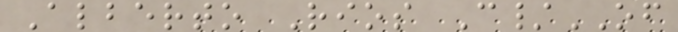Alberto Rios C/OF
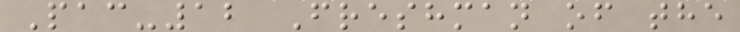Pac-12 Freshman of the
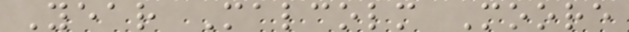Year Malcolm Moore
